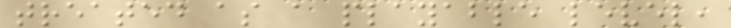treated as a playable level,
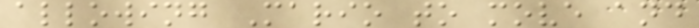allowing Mario to move and
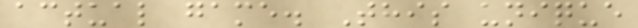actual game. This unique
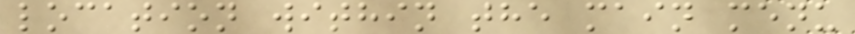location within the main menu
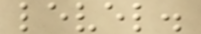level.
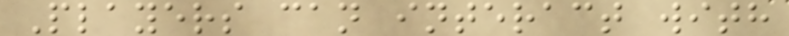Players can interact with
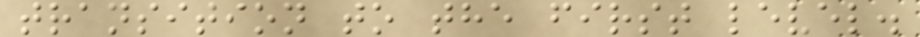transition to the first level.
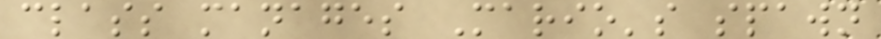class manages Mario's spawn
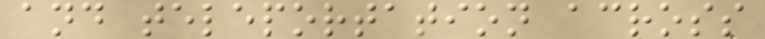and teleportation across
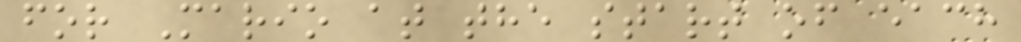for Mario at the start of each
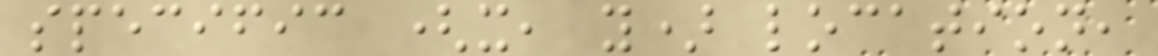specific (x, y) location,
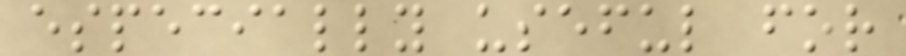especially useful for
